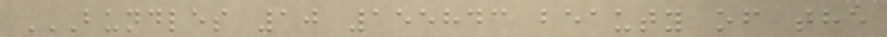BUNDLES 10 155843 BEAUTY OF THE
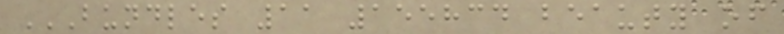BUNDLES 11 155834 BEAUTY OF
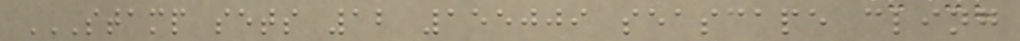STAMP SETS 12 155009 SEASCAPE CLING
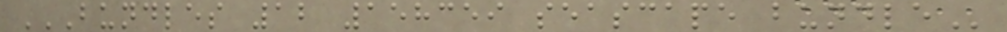BUNDLES 12 158359 SEASCAPE BUNDLE
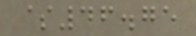$46.75
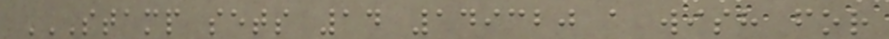STAMP SETS 14 149320 A WISH FOR
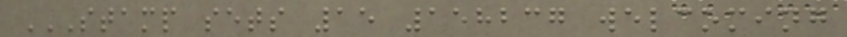STAMP SETS 15 158237 WELCOMING
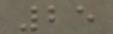25
